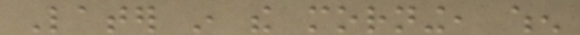Later in the morning, when
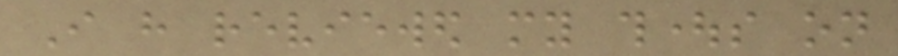I have reviewed my thoughts on
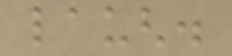laugh.
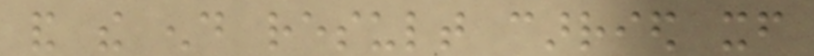and the end result carried itself
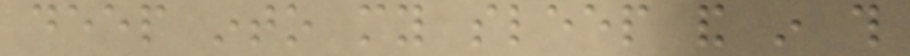deep into my sleep and in this
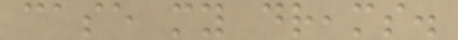case my dreams.
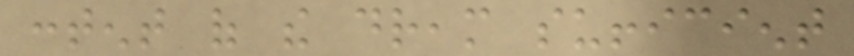content of the dream sufficient
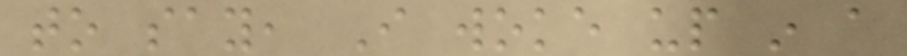to say, I woke up in a
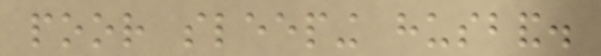poor sleeping husband.
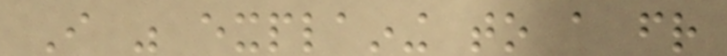I was explaining to a friend
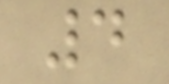4
